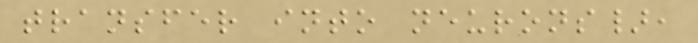transfer into neurons},
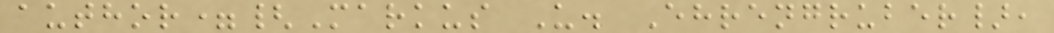author={Markus U. Ehrengruber},
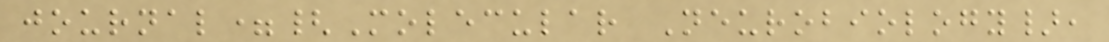journal={Molecular Neurobiology},
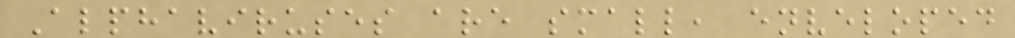Alphaviruses are small, enveloped
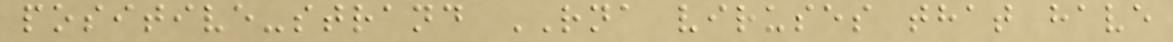positive-strand RNA viruses that have
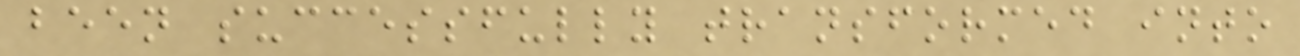been successfully transformed into
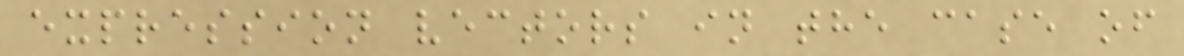expression vectors in the case of
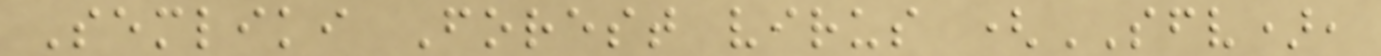Semliki Forest virus (SFV),
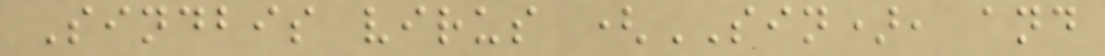Sindbis virus (SIN), and
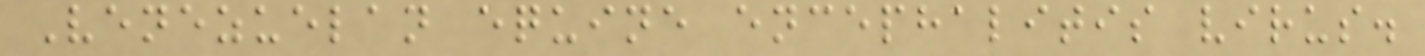Venezuelan equine encephalitis virus.
